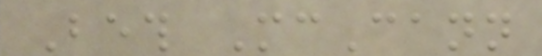Beth McCann
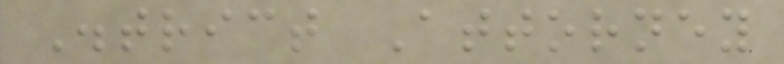District Attorney
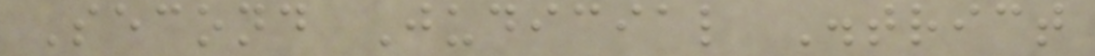Second Judicial District
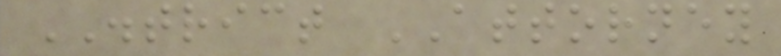DISTRICT ATTORNEY
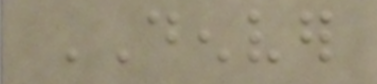DENVER
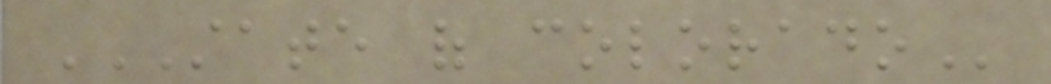STATE OF COLORADO
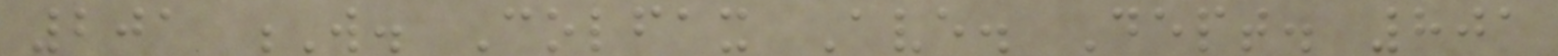201 W. Colfax Ave. Dept. 801
